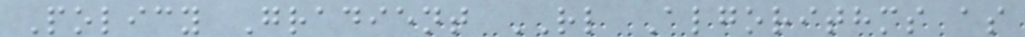Policy Gradient RL Algorithms as
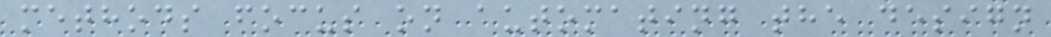methods focus on automating the design
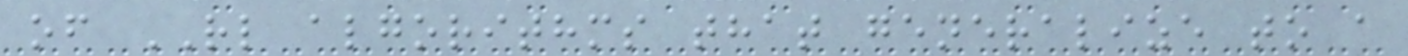of RL algorithms that generalize to a
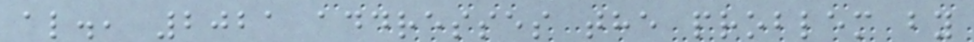al., 2021 addresses the problem by
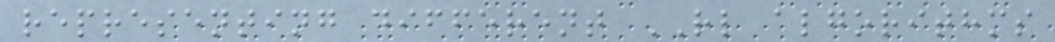representing different RL algorithms
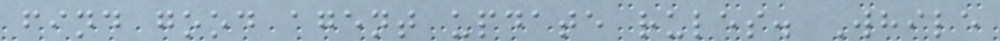find good agent update rules. While
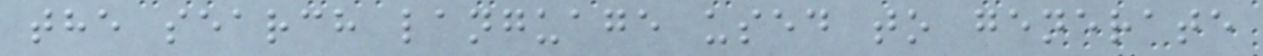the search language used to generate
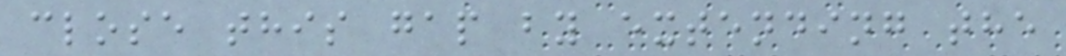close this gap by extending the
